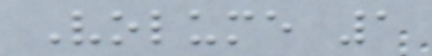Volume 1
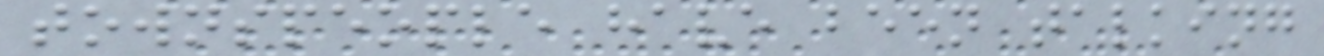townspeople have been talking
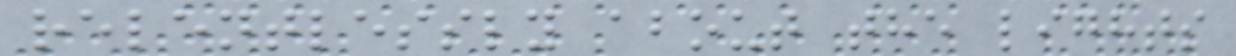relentlessly about the lights
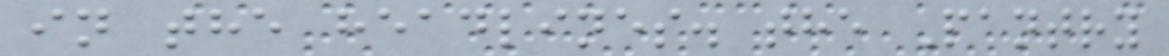in the headlines. the Pantry
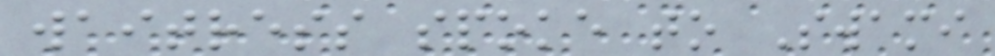waitress spoke to Swami
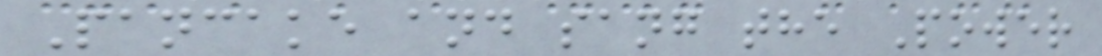Pancake and sang the Power
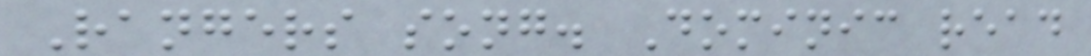Rangers song. Dominic read
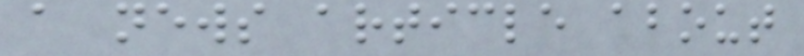a news article about
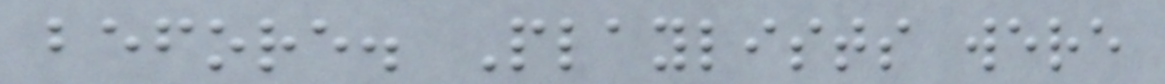before. Playlists were
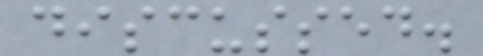discussed.
